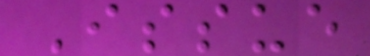Issue
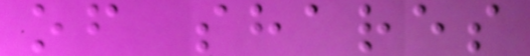of shares
